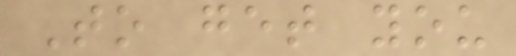To get you
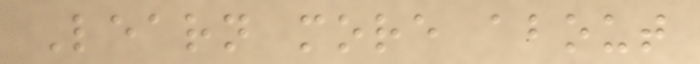Learn more about
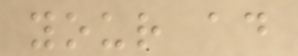your ad
